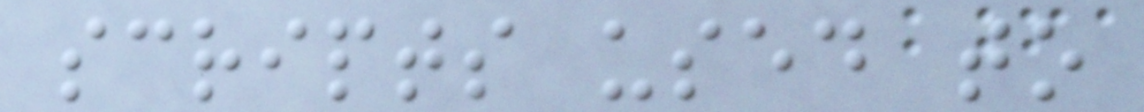scripts used to
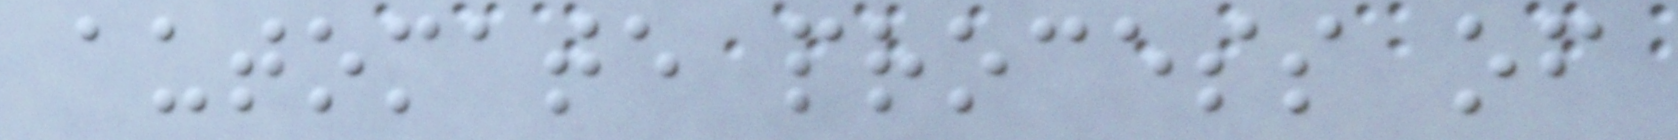automate process of
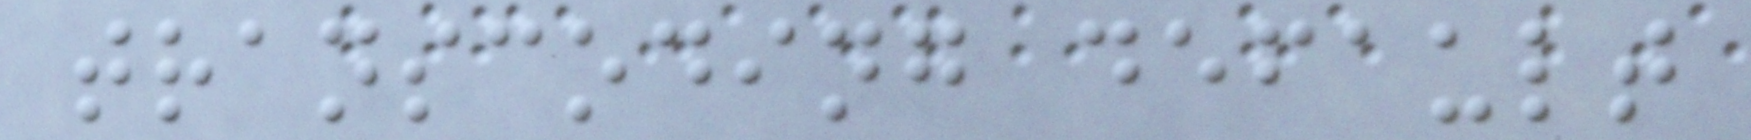transcoding default
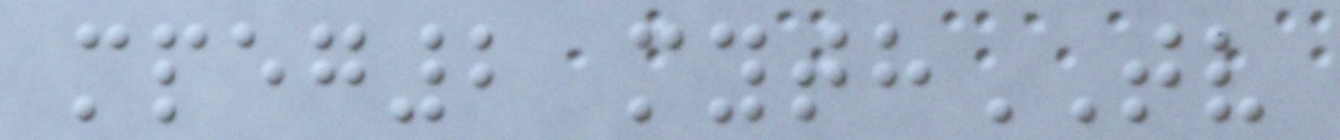mpeg2 mythTV
